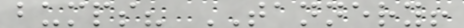bumps? TANNERY!
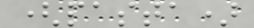(pasta)
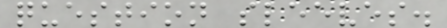question sleeves.
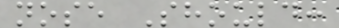nose Should:
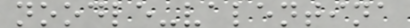noodle-valentina
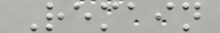Remain
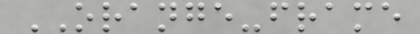ORANGE-frame
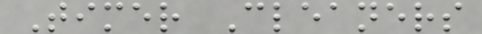Timer Cleaners
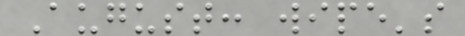August: wipe's
